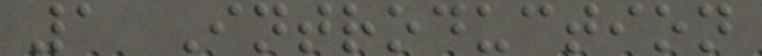1 Introduction
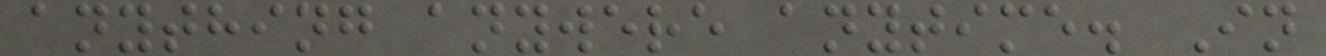anything anywere anytime. In
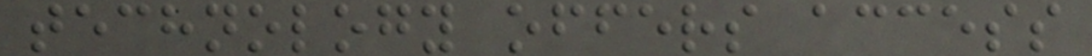technology offers access
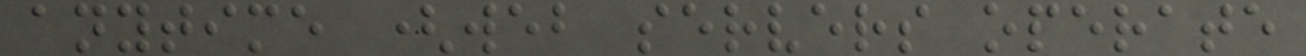anytime (web servers operate
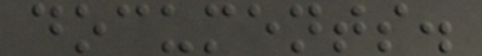documents.
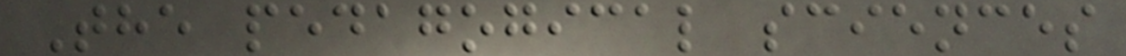The pedagogical sciences
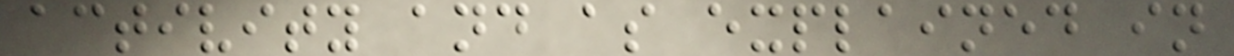activity and as explained in
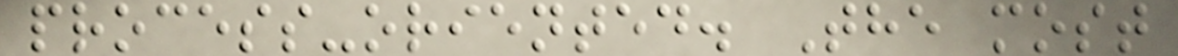process-oriented. The most
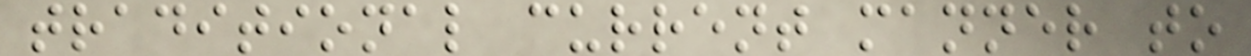traditional current manner to
